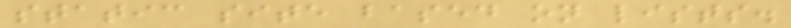static site based on lists.
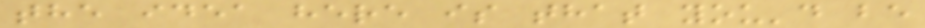the idea here is that you'd be
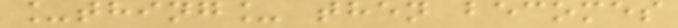_thing_ then becomes
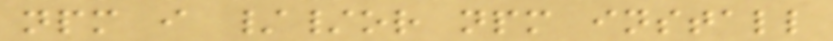npm i //or npm install
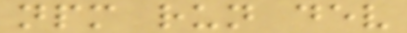npm run dev
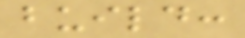build:
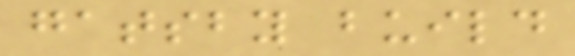gatsby build
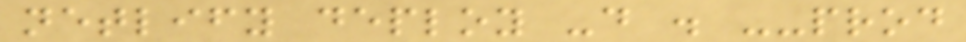netlify deploy -d . --prod
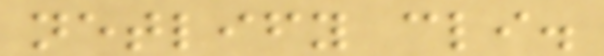netlify cli.
